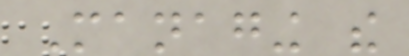Managing the
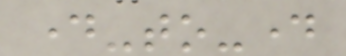day-to-day
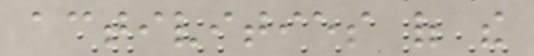activities of the
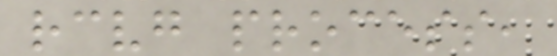receiving process,
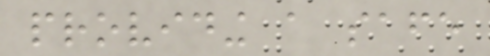providing a safe
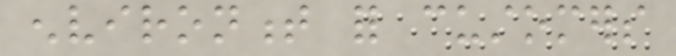environment for customers
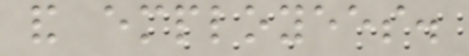and employees.
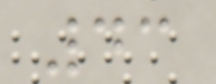43
